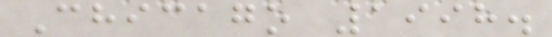Chicago 1998.
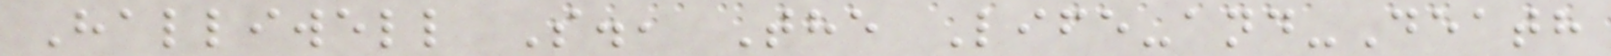Halliwell S., The Life-and-Death
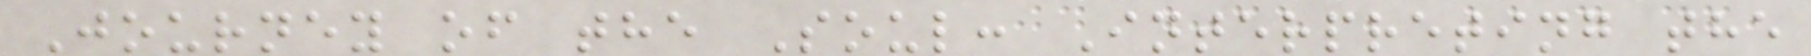Journey of the Soul: Interpreting the
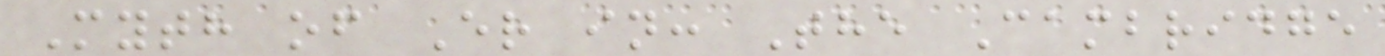Myth of Er in: The Cambridge
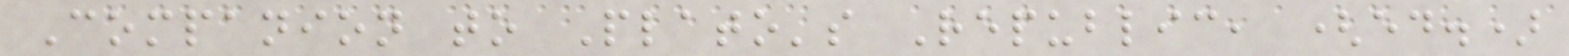Companion to Plato's Republic, (ed.)
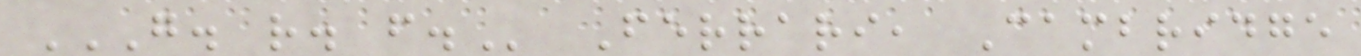G. R. F. Ferrari, Cambridge
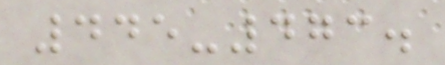445-473.
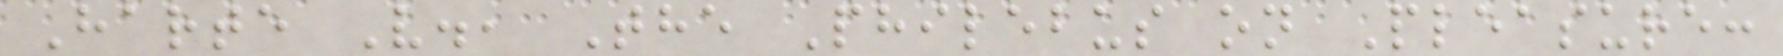Harte V., The Philebus on Pleasure:
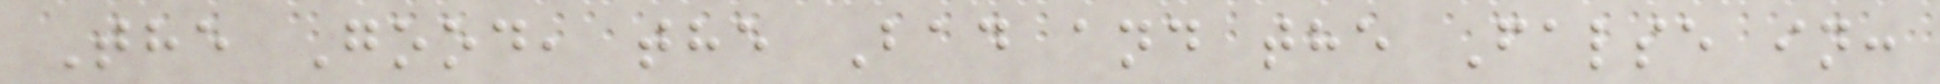The Good, the Bad and the False in:
